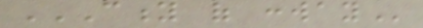CITY OF CONWAY
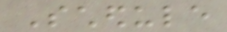Schedule
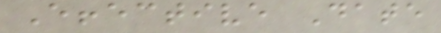Effective Date
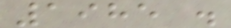1985 .
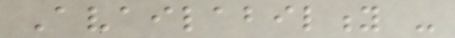Availability -
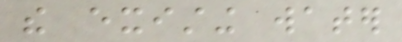the existing water
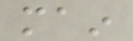main
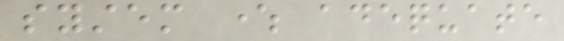system where adequate
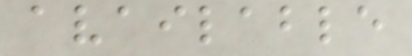available
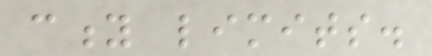city limits.
